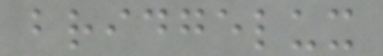bridgelux
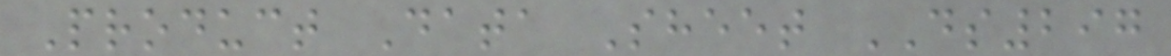Product Data Sheet DS297
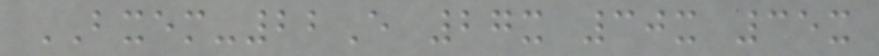BXEM-22E 27x 30x 35x
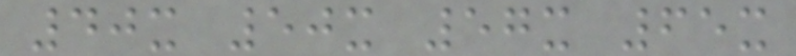40x 50x 57x 65x
